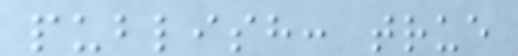publish: true
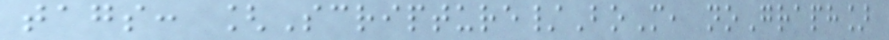tags: [Scripture/BoM, noGraph]
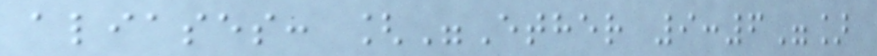aliases: ["Ether 9:6"]
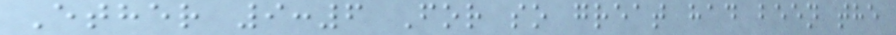Ether 9:6 For so great had been the
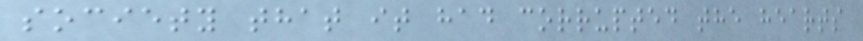society that it had corrupted the hearts
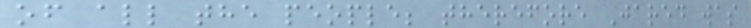of all the people; therefore Jared was
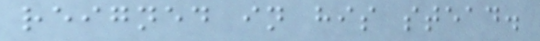reigned in his stead.
